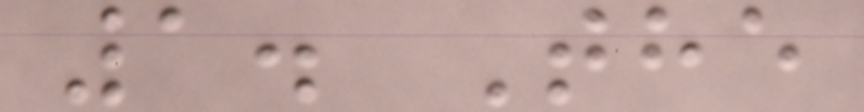1. The
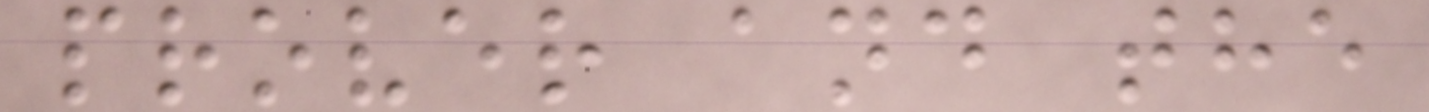prover and the
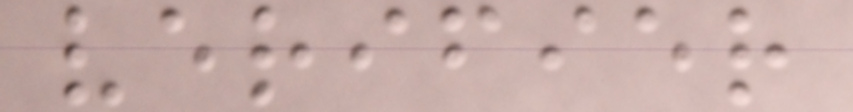verifier
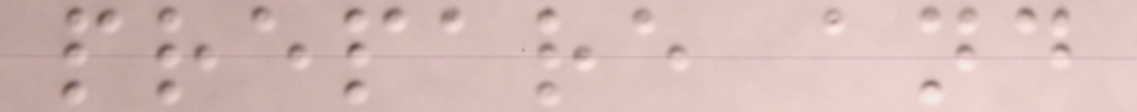prepare and
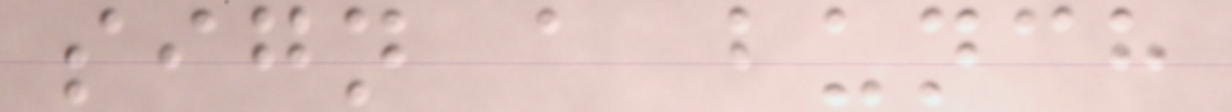sign a bunch
